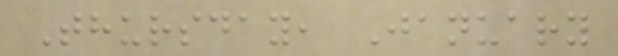Thursday, January
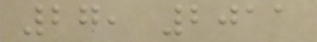27, 2011
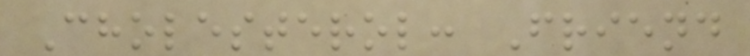Cholesterol: Friend
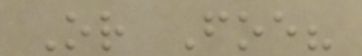Or Foe?
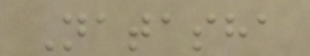Natasha
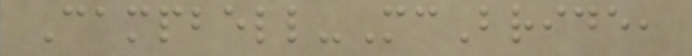Campbell-McBride,
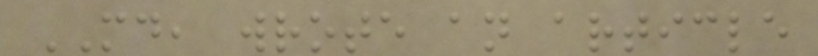MD, wrote an article
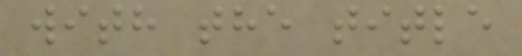with the title
